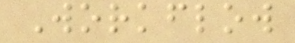Workflow
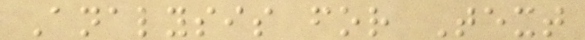Analysis for Text
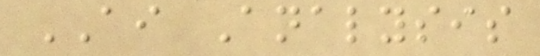AI Analysis
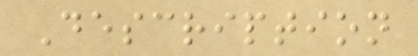Description
